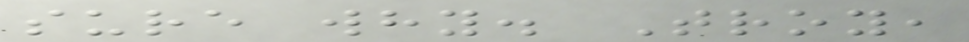sure why. Troy,
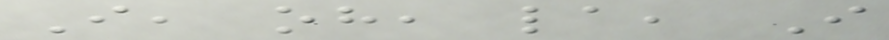I, oh, la, I
